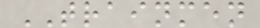TRAINMEN
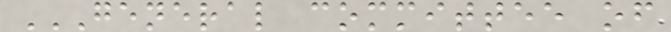GENERAL COMMITTEE OF
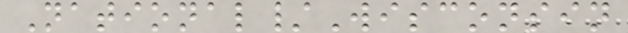National/Wisconsin
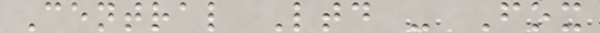Central Ltd - Fox
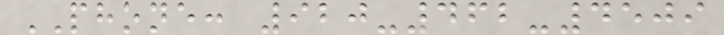PHONE: 920-462-4509
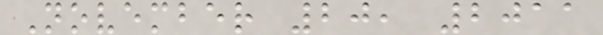November 20, 2011
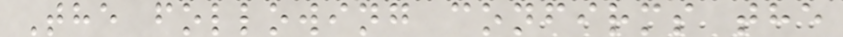The following confirms the
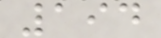194
